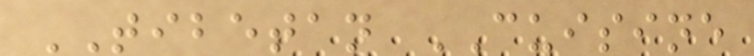TIBETAN CUISINE
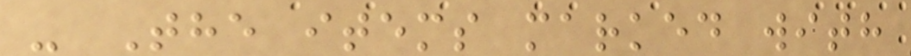- The items marked with
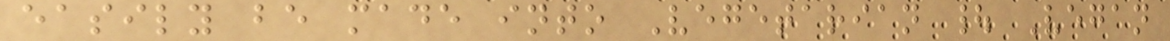easily be made into Vegetarian | Vegan
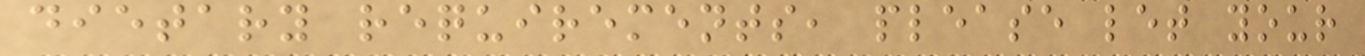dietary requirements, please let your
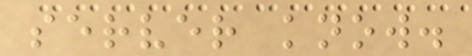server know.
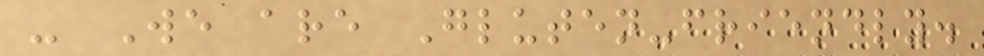- We are Gluten-friendly.
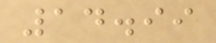14.99
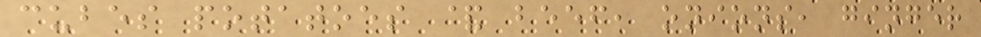cubes potatoes & beef, onions, ginger
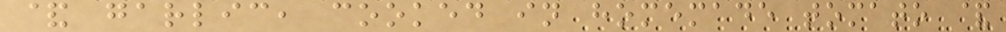& garlic, cooked in homemade tomato &
